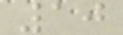10
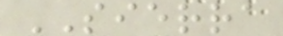SIERRA
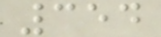354
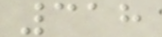318
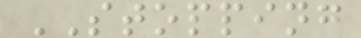STOPPING
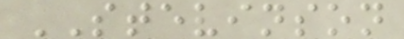STEVINSON
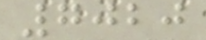7020
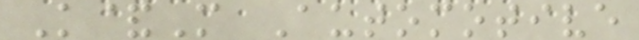K&M Automotive
